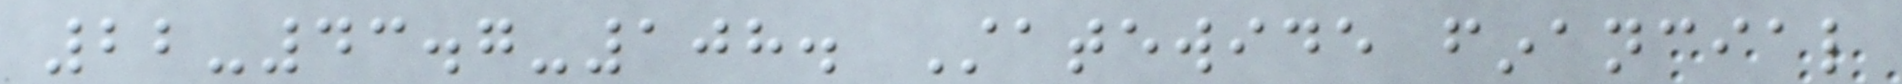22-43.7-108. Statewide financial
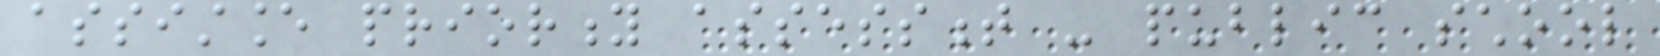assistance priority assessment - public school
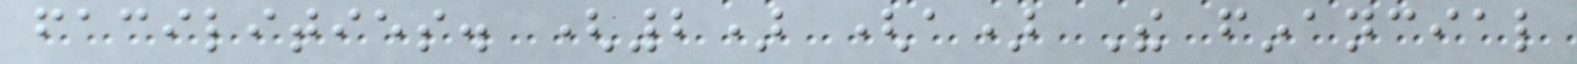facilities. (2) (a) The financial
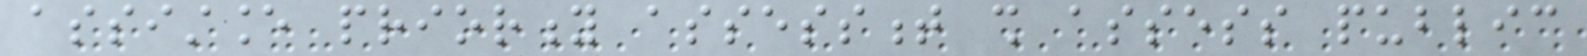assistance priority assessment shall assess public
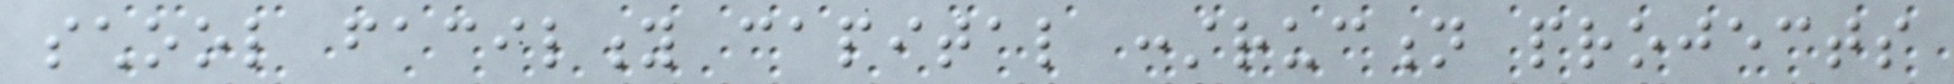school facility capital construction projects
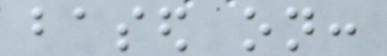based on:
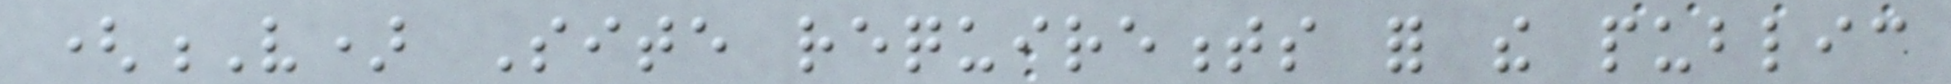(V) Site requirements for the public
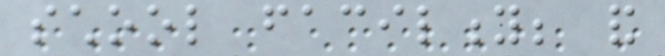school facility; and
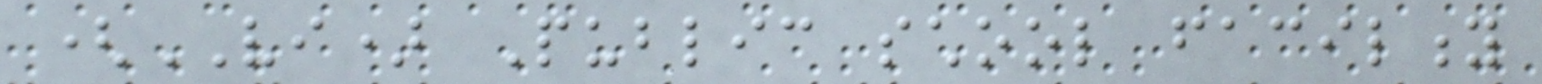(VI) Public school facility
